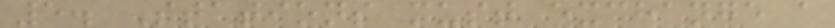5. Stations must exchange a
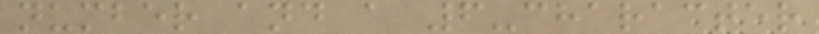number and a 6-character
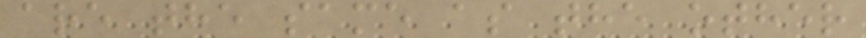are the same as the other
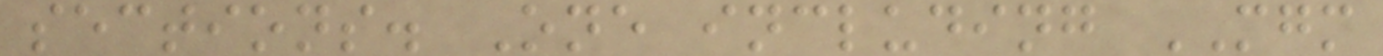sections. One including MGM
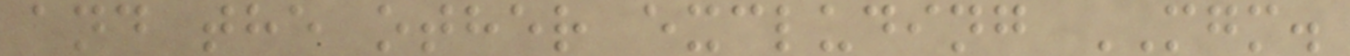and the other excluding MGM.
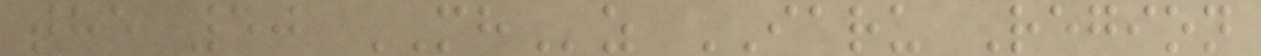the 50 MHz IARU Region
